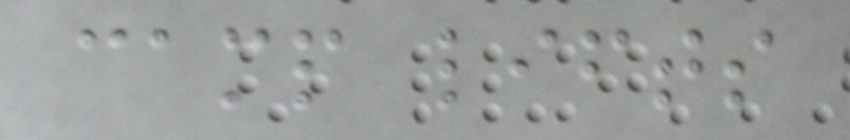camp lifts
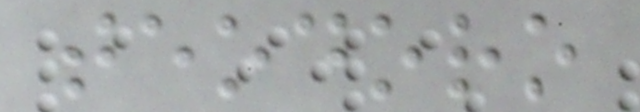teodoro
